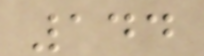144
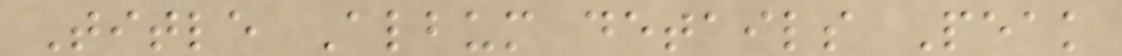Title Album details Peak
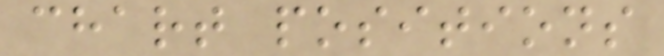chart positions
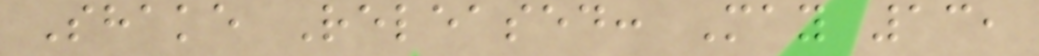Shake Released: May 13,
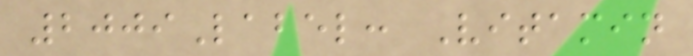2009Label: Vitamin
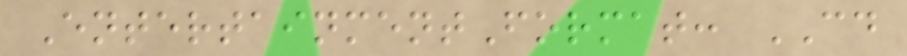EntertainmentFormat: CD
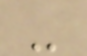-
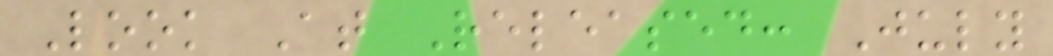Look At Released: July
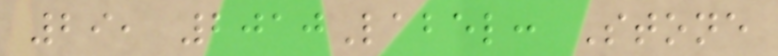29, 2010Label: Stone
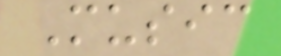Music
